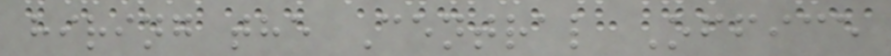hiring the Central Office
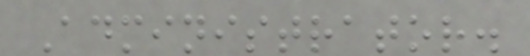Administrator.
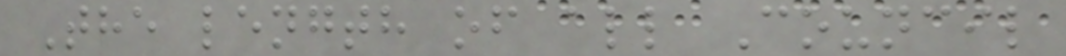The length of all Council
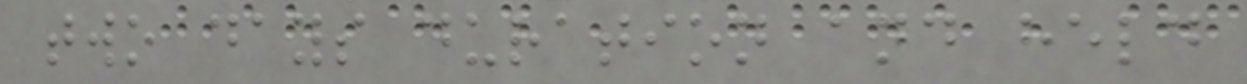two days duration and held
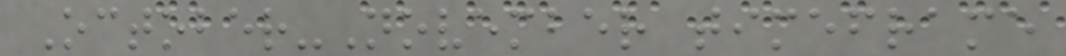October-November timeframe
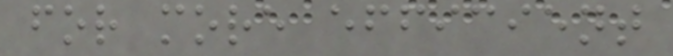for more efficient
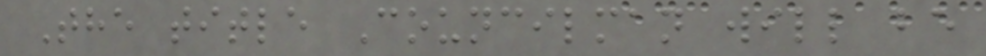The title Councilman will be
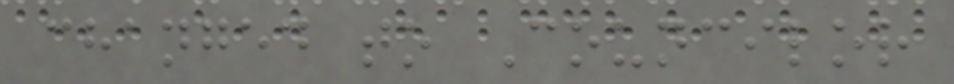changed to Councilor
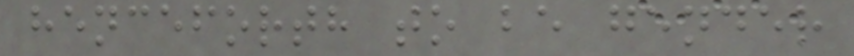henceforth to be gender
